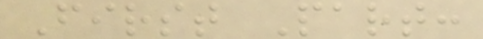First Part:
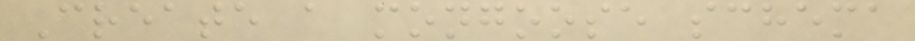Create a mongoose schema
